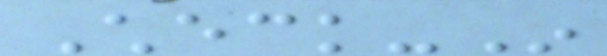Check-In
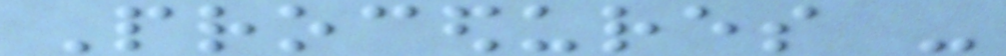Procedures -
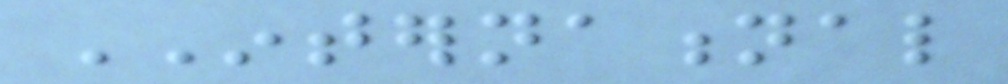INTERNATIONAL
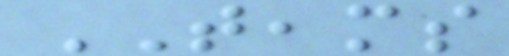TEAMS
